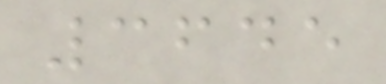3645
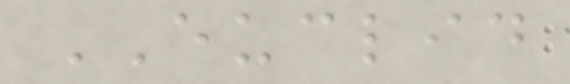EUCLID
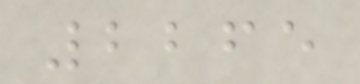2265
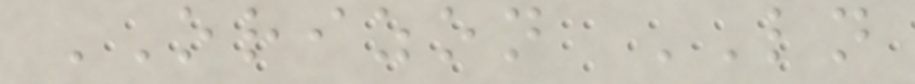ORIZON LN
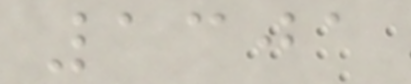1301
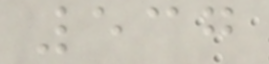537
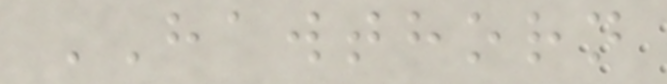HAWTHORN
